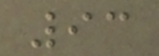93
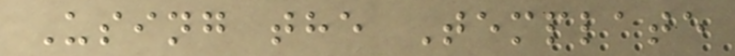Using the Template
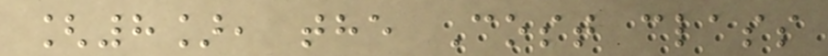[8], the Cost class
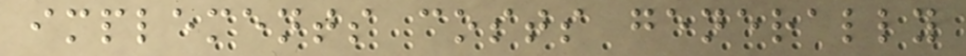implements costs generally
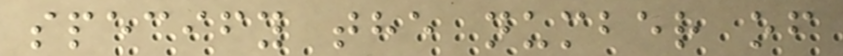specify the number of
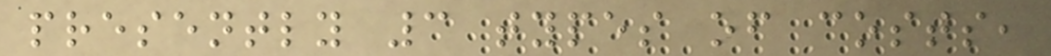presently 3 types of costs,
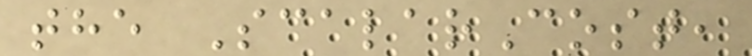the ScalarCost,
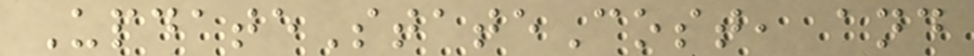UpdateStateCost, and
